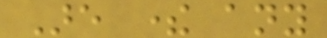Are there any
